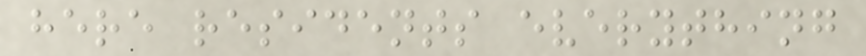here residents everything
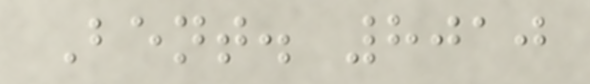Bent. 8010
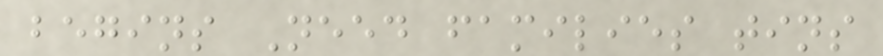begins Need families tins
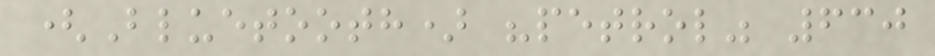(Bluetooth) "petrol" 630
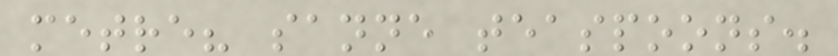metre? sanne teaspoons.
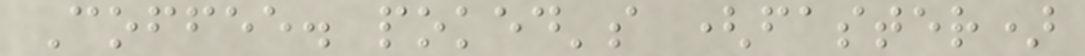Coffee. poked's (faster)
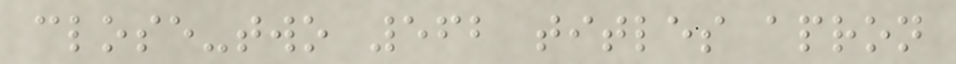close-two 562 titles apron
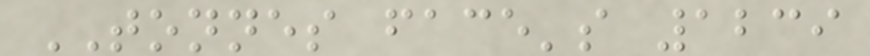TONNES face's 1239
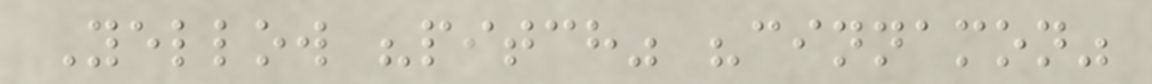Yellow "pitch" "cinnamon"
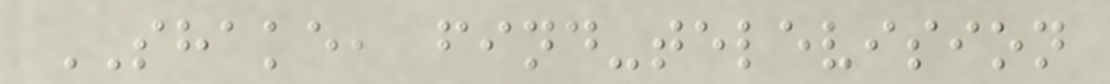SHAKE, find-television
